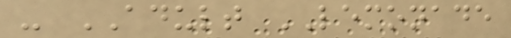- ADULT LEMONADE
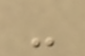-
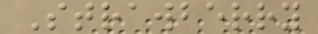Strawberry
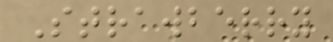Strawberry
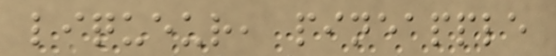liqueur, pineapple
